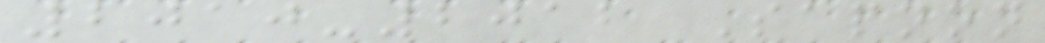2010-2012 Sapnon
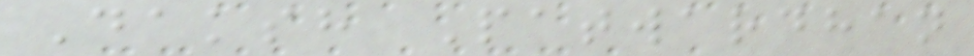Daksh Patwardhan
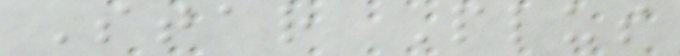Star Plus
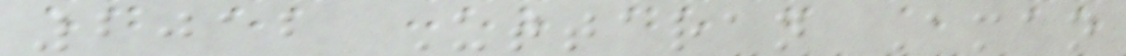2012 Uttaran Aman
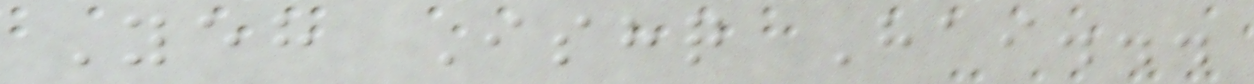Yeh Ishq Hai...
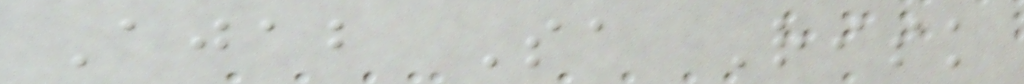Ajab Sa Risk
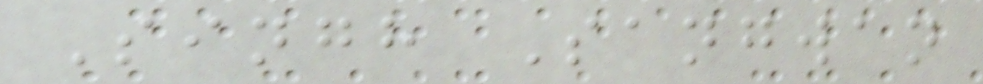Singh Sangwan
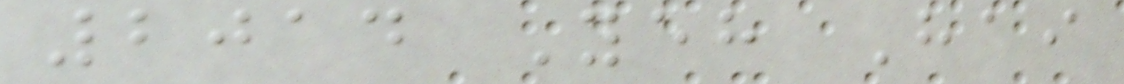2014 Yeh Hai
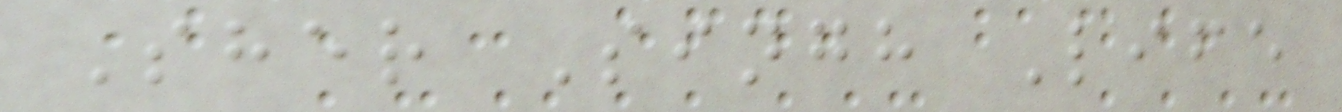Sher Singh Life
